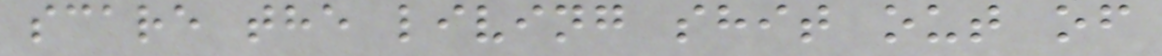scare the living shit out of
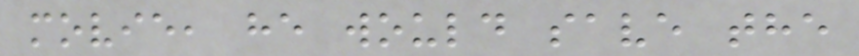movie, he would save the
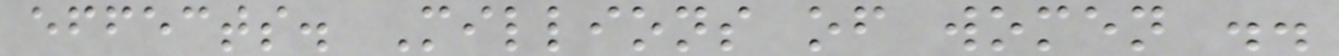effects. Millions of women ..
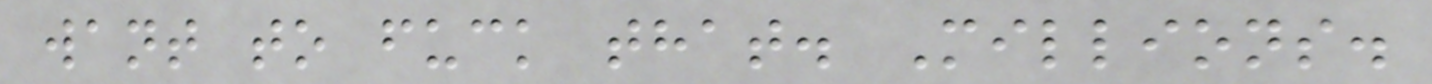want to fuck that. Millions.
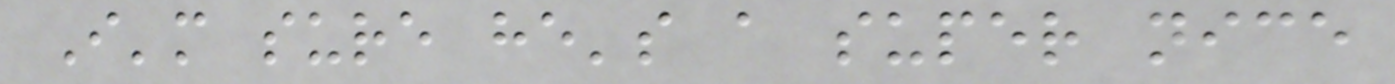I'm sure he's a super nice
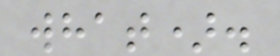what).
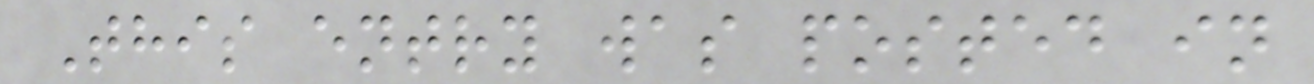This entry was posted in
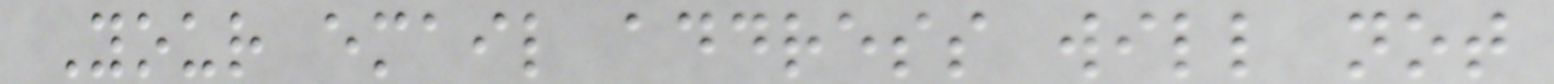Your email address will not
